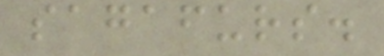sagafurs.
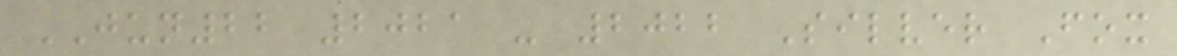JUN22 2021 - 2022 Silver Fox
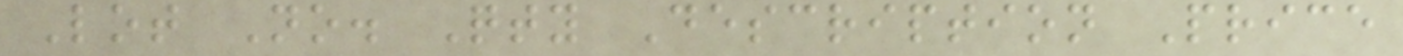Lot No. Qty Description Price
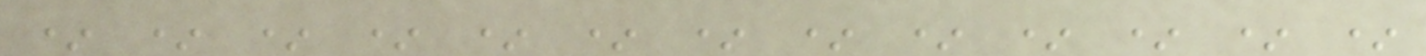* * * * * * * * * * * * *
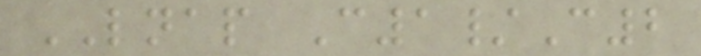LNAP C1/C2
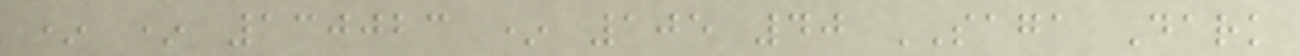* * 130023 * 105 40 SAGA Dark
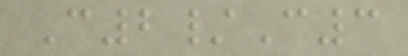C2/C3
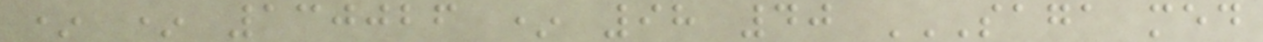* * 130026 * 98 40 SAGA MED
